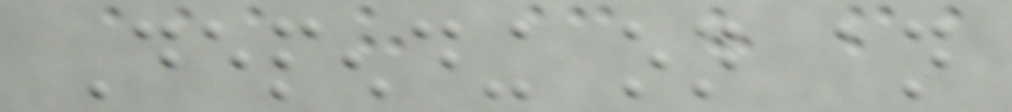Depending on an
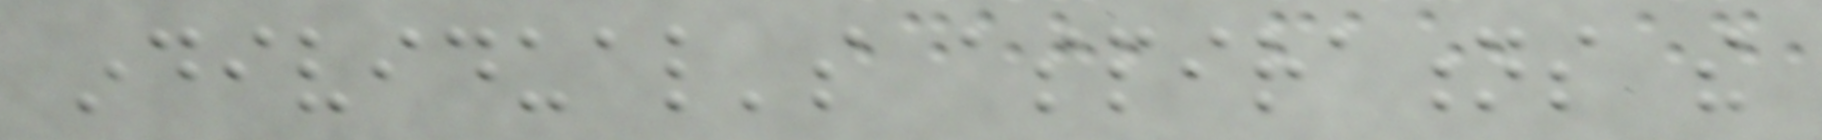individual's aspirations the
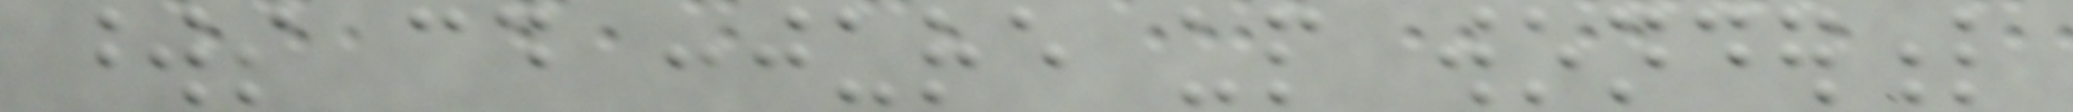words could conjure up wonderful
